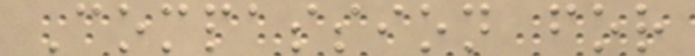Compassion for
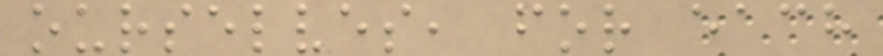ourselves, for each
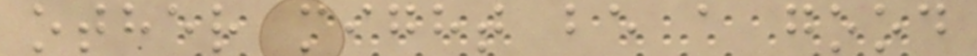other might be a good
